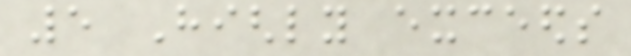5 Highly exceeds
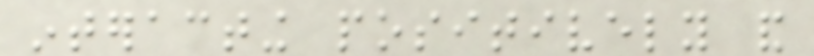interacting positively and
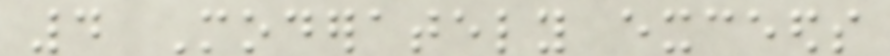4 Moderately exceeds
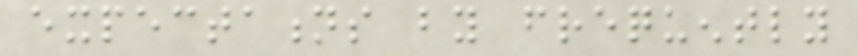expectations by frequently
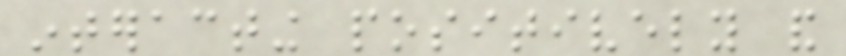interacting positively and
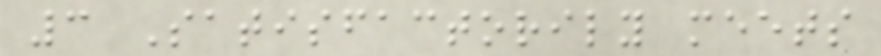3 Satisfactorily meets
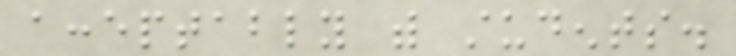acceptably with students.
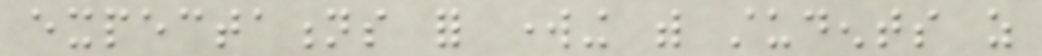expectations for working with students as
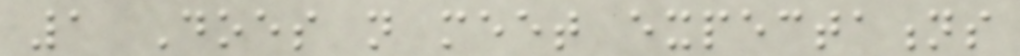1 Does not meet expectations
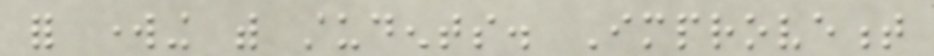for working with students. Improvement
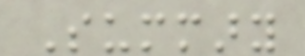Summary
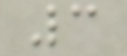3
